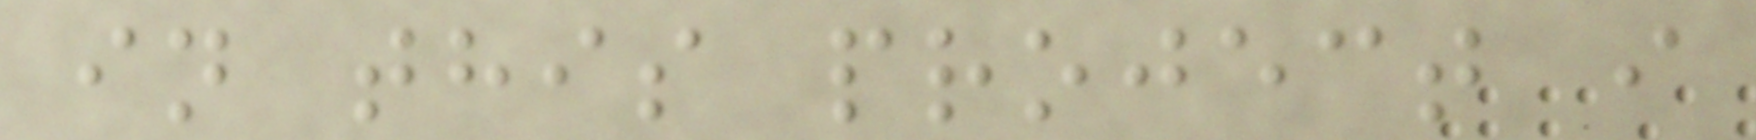in this project i
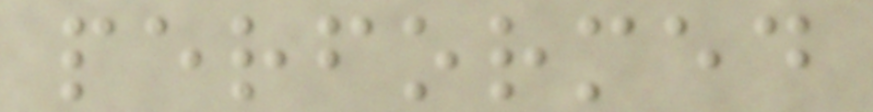performed
